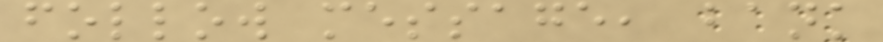follow message, bank
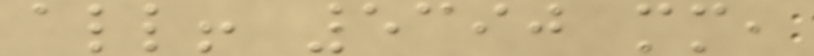all! 5390 mm,
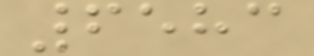6583
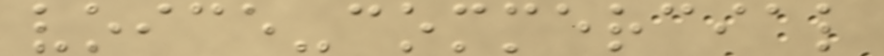voice-commercial
